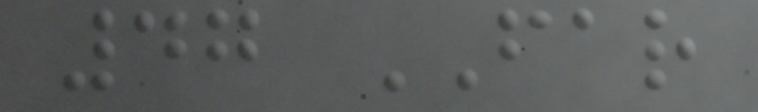47 FAR
